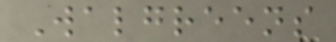Walgreens
